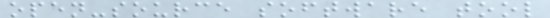open-source software tool
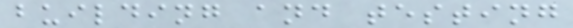building and testing
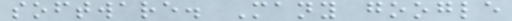software. Many google
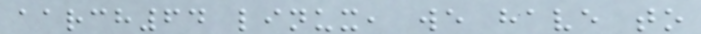aarch64 linux, we have to
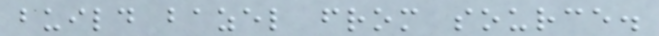build bazel from source.
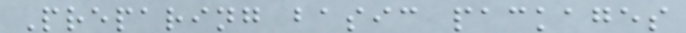Preparing basic packages
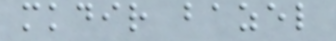mkdir bazel
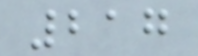217
